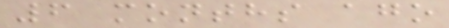6 months ago
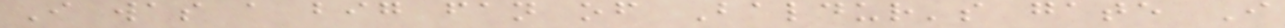I was a big fan of Baldur's gate I
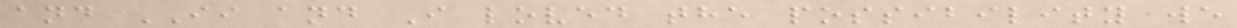and II and I loved the possibility we
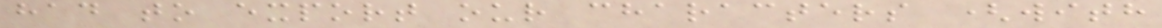had to export our characters (with
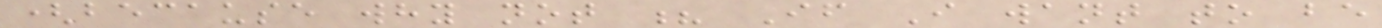(because why not ? If I want to be
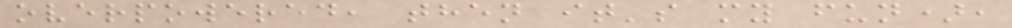overpowered, then it's my fun),
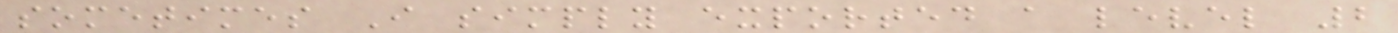sometimes I simply exported a level 2
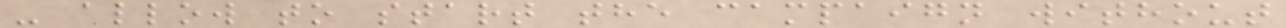- allow to start the campaign without
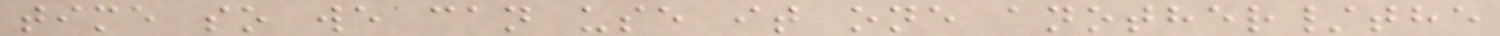time so we can use it one another/the
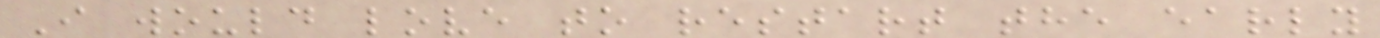I would love to restart the early
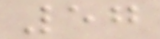57
